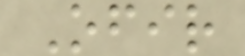Ofir
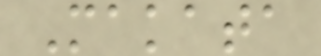Makata
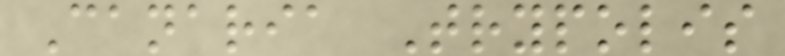Canaria Trypolis
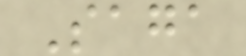Saga
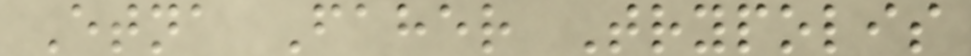Etna Faher Trypolis
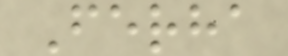Ferha
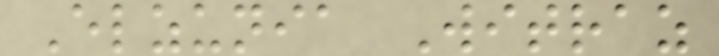Elzunia Witraz
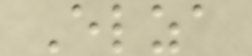Elza
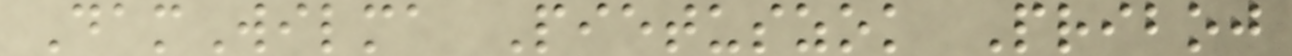DamWilma Pietuszok Priboj
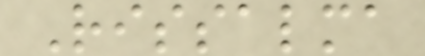Rissalma
